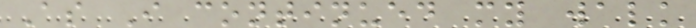As I continued my walk
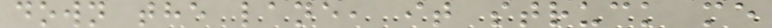down the lane, it struck me
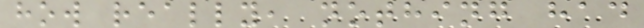how really, nothing had
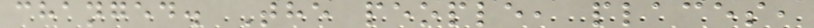changed. The people, places,
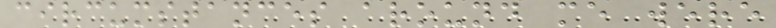circumstances around me were
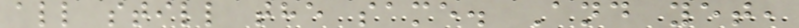all still the same. And yet,
